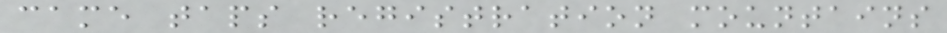came taps registration mountains
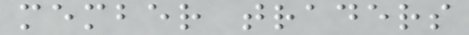member traders
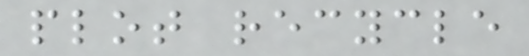plot recycle
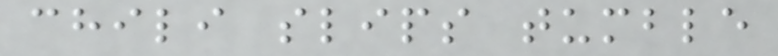chili slips tumble
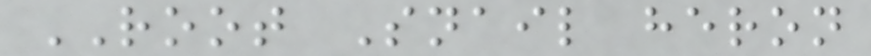ROOT Snail heron
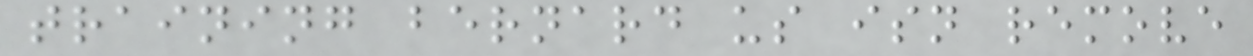training bernard us isn remove
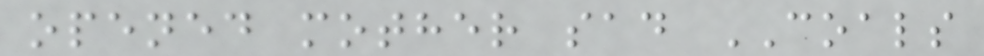opened mother sad COALS
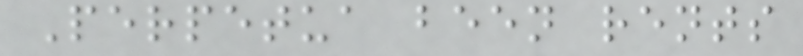Perpetua been rents
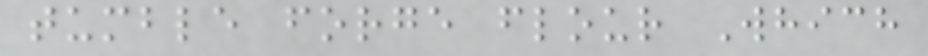tumble forge flour Which
